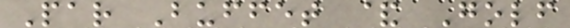Par Buffet & Golf
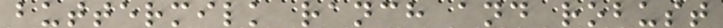buttermilk ranch and robust
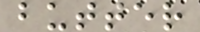butter
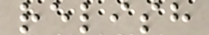relish
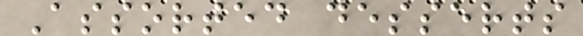Assorted desserts
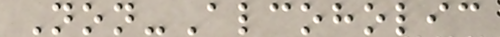Non-Alcoholic
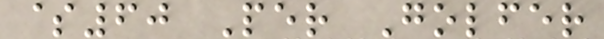$60 Per Golfer
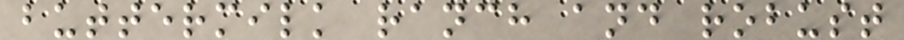buttermilk ranch and robust
